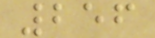256
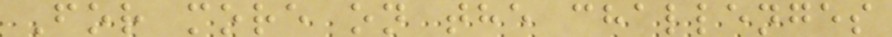For more on the challenges
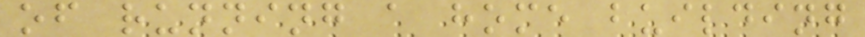of running a home building
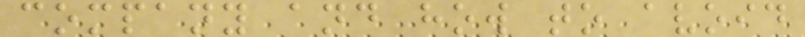company and how to avoid
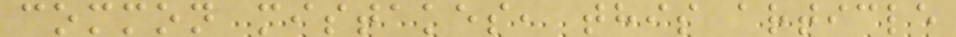common mistakes, this article
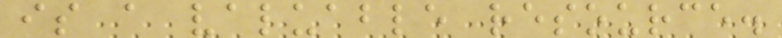is a valuable resource.
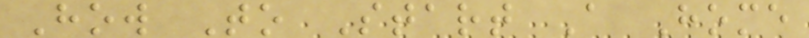How To Start A Home
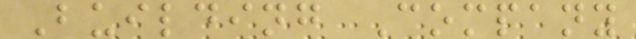Building Company
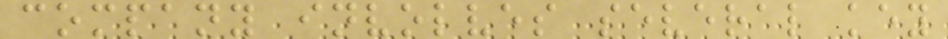company involves several key
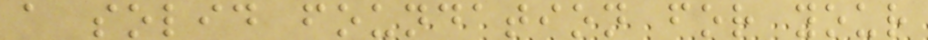a solid foundation for your
